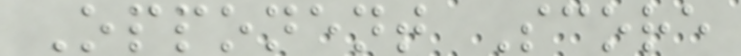Opponent Score
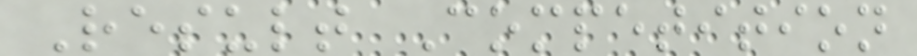Result Competition
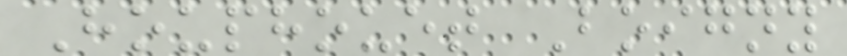Houphouet Boigny
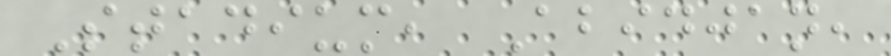Stadium, Abidjan,
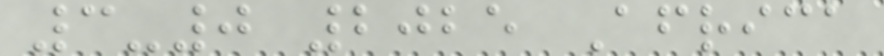3-0 2025 Africa
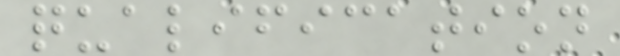qualification
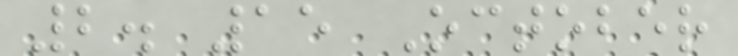2. 15 October
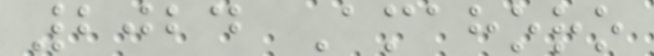2024 Amahoro
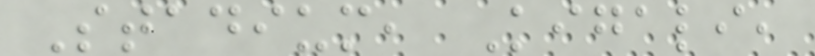Stadium, Kigali,
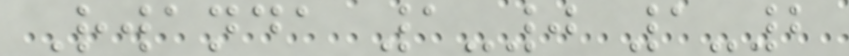Rwanda 1-0 1-2
